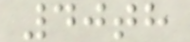40th
